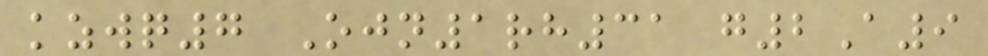kzwq7 Ojn1rh31 g2A9
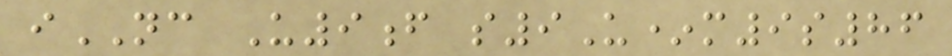iNC U9f s9U*m9s86
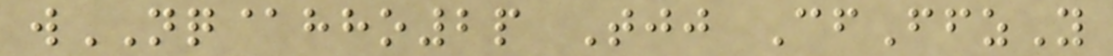wNQ@hho2p Tjj CfFfzY
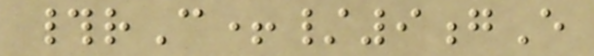#rC+/9gE
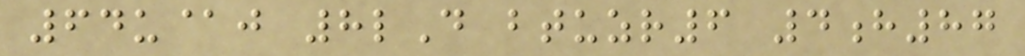64u@j 8lD btuzr6 4h87
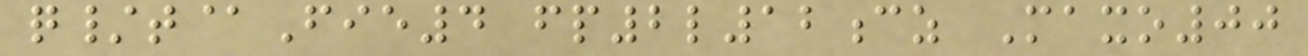q/t@Fie4 fp2l12cz Maxo00
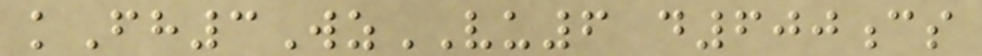kFh3WzVU6 d600cs
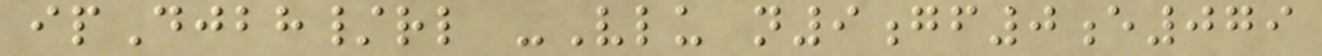ipDjbh/rl -Vlu n9gf0e079
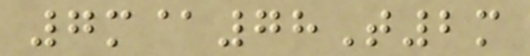7m@78T2m
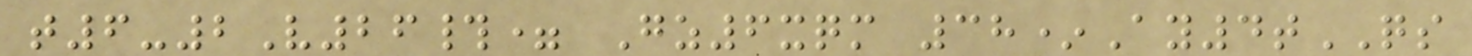t6-2V26#= Gz6xqm 38*Ay4tQS
